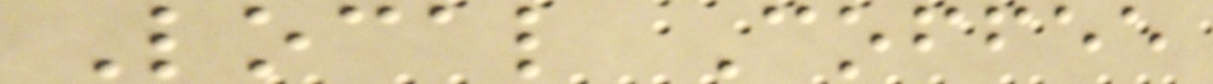Local Coffee
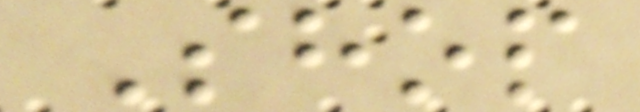Shop
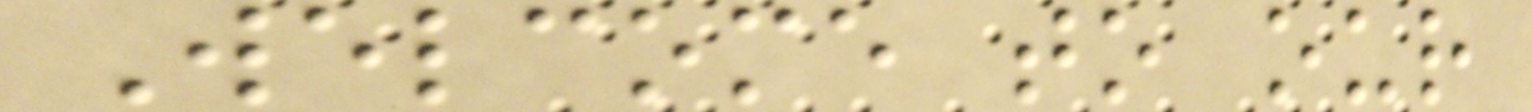Welcome to our
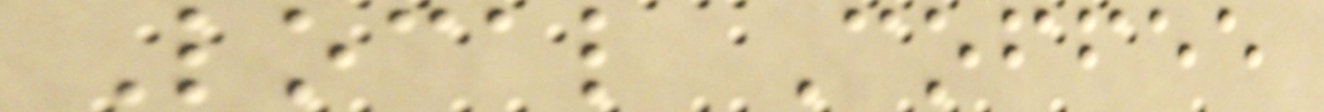Local Coffee
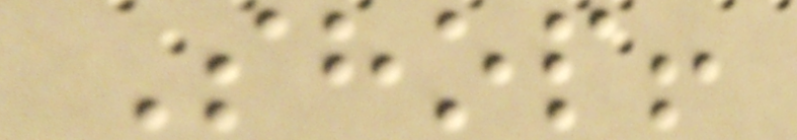Shop!
